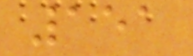151
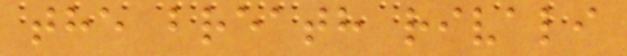the breath rivali
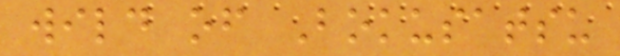wild of Bokusatsu
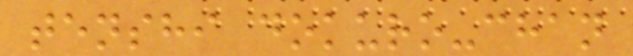tenshi dokuro-chan
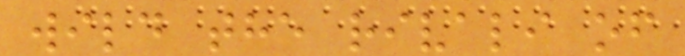wild the rivali of
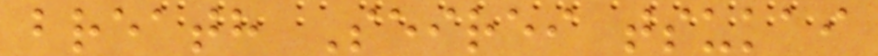breath Seirei tsukai
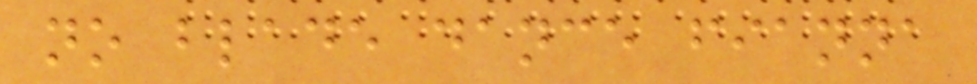no blade dance fianna
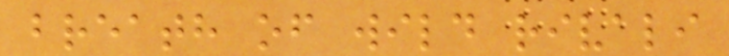breath of wild rivali
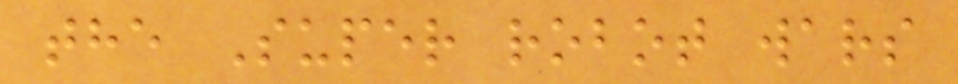the Super robot wars
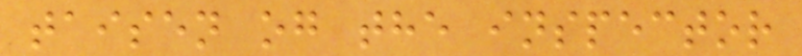taisen og the inspector
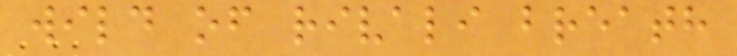wild of rivali breath
